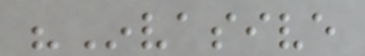"Invasive
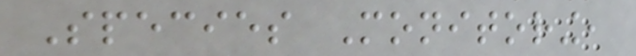Species Monitoring,
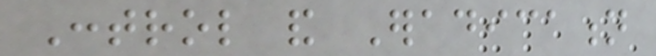Control and Eradication
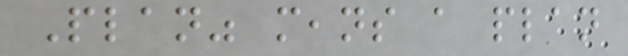Plan" means a plan
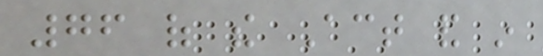76 of the Act and in
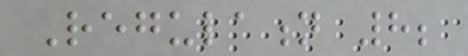Regulation 8;
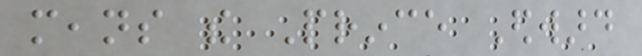means the Prince Edward
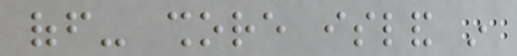off- shore island in
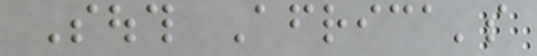South Africa's
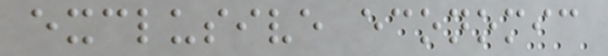exclusive economic
